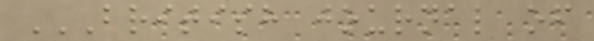BRITISH JOURNAL OF
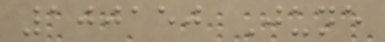100150 June
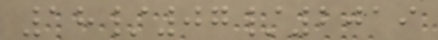18/07/2019
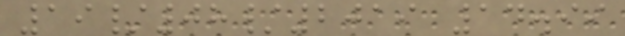19/08/2019 14.99
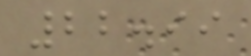22.99
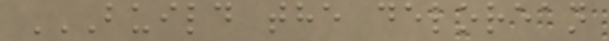BUILD THE DELOREAN
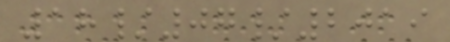18/07/2019
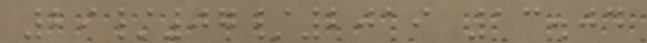29/07/2019 13.04
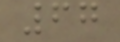67
